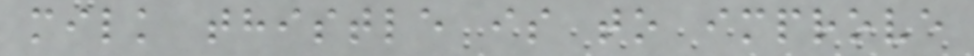milk thistle is to improve
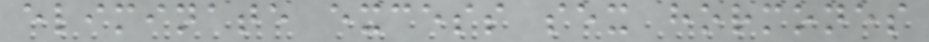eliminate excess sex hormones
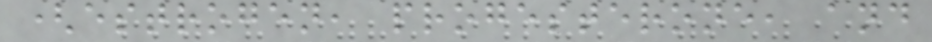(estrogen, progesterone, and
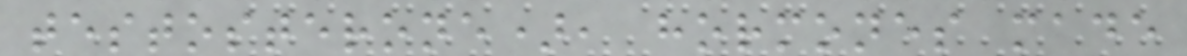testosterone), hormones made
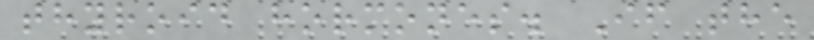thyroid hormones. If the
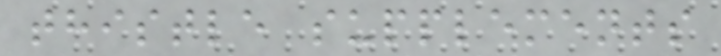thistle supplements
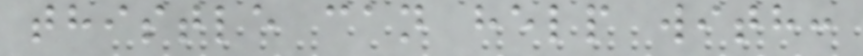thistle can help with:
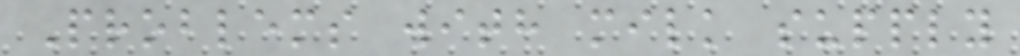Problems with milk supply
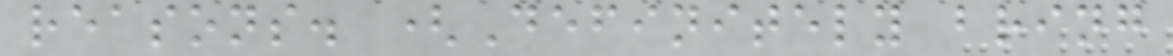reasons. (Definitely bring
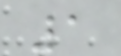1
